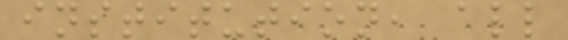institution, all
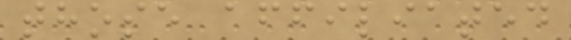those affiliated
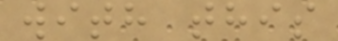with this
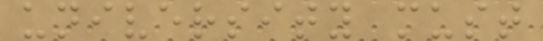university must
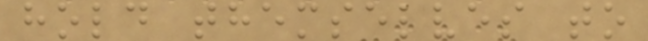hold themselves to
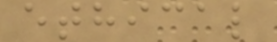ethical
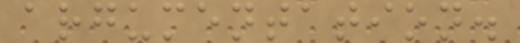argumentation.
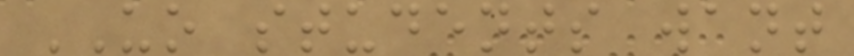UO students want
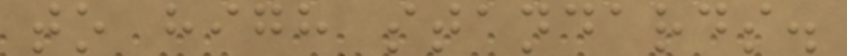to high standards.
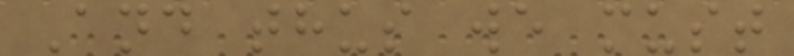And thus we must
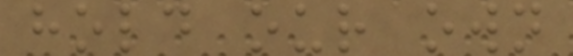hold our own
